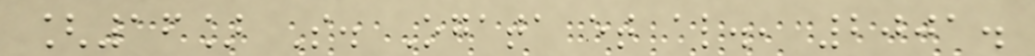[16] S. Ogata et al., 2001.
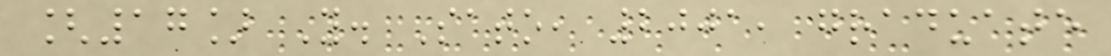[17] Y. Sato, 2001, graduate
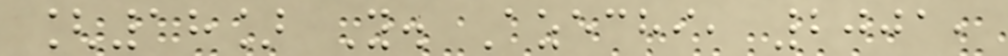[18] Y. Azechi, 2001,
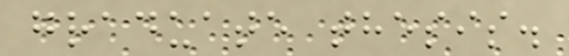graduate thesis.
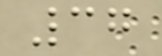37
